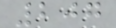207
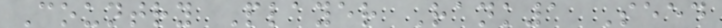Country Player Rank1 Seed
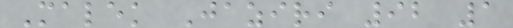Malek Jaziri 92 1
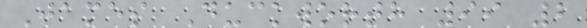James Duckworth 99 2
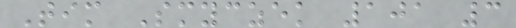Tim Smyczek 101 3
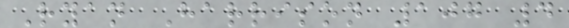Ryan Harrison 107 4
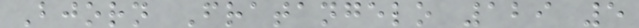Bjorn Fratangelo 129 5
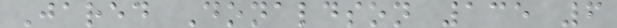Jared Donaldson 135 6
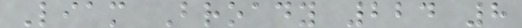Liam Broady 224 8
